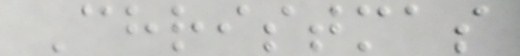Christmas
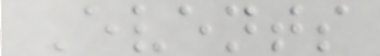Events
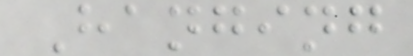Hanging
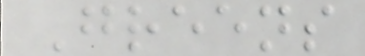Greens
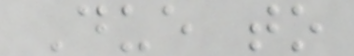Due to
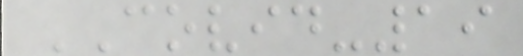COVID-19
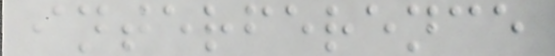interference
